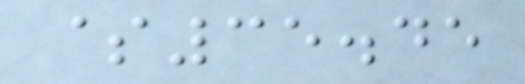$35.45
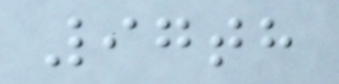97th
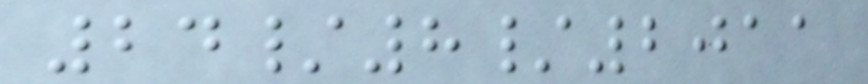24/8/2011
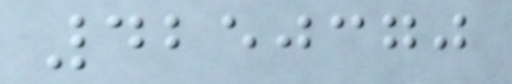4250370
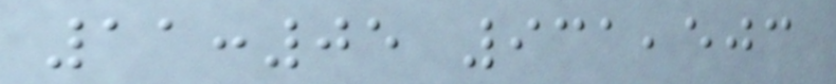11:05 931,503
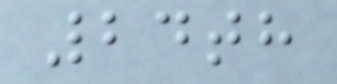24th
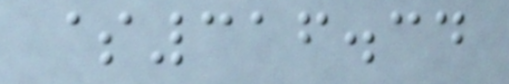$316.34
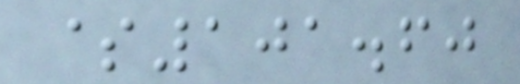$101.60
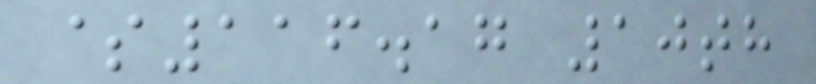$116.17 10th
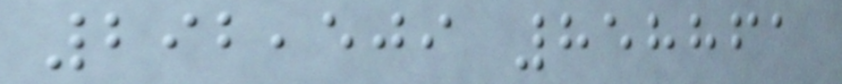292,509 858861
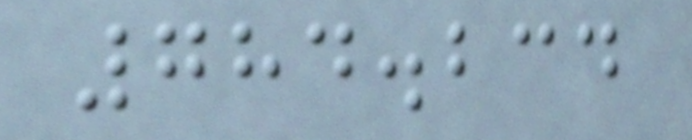784.234
